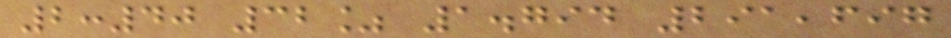2:40 32% 1.794 291,697
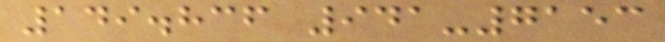149.836 941-7153
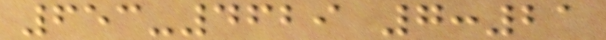653-4629 7:21
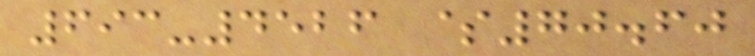693-4526 $70.60
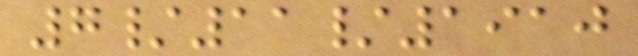7/11/1910
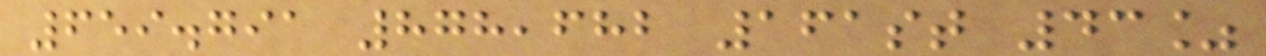659.791 878,682 161st 43%
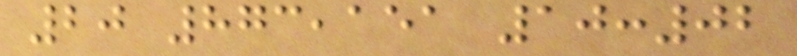20 873,151 10:02
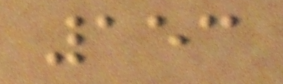153
